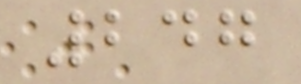247
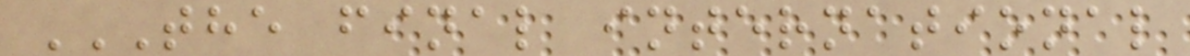THE FINAL INTERNATIONAL
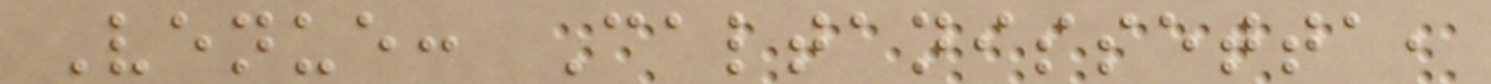Venue: Caltanissetta,
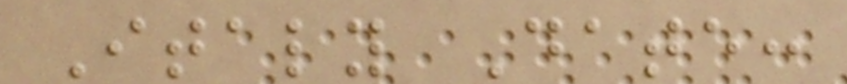Italy Date:
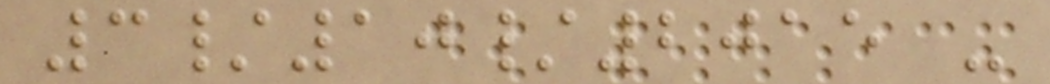3/10/2015 -
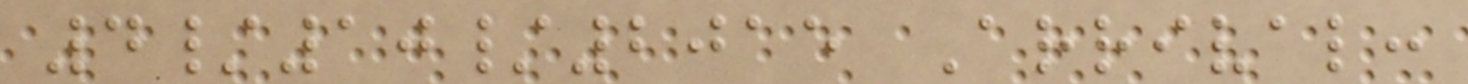4/10/2015 Arrival:
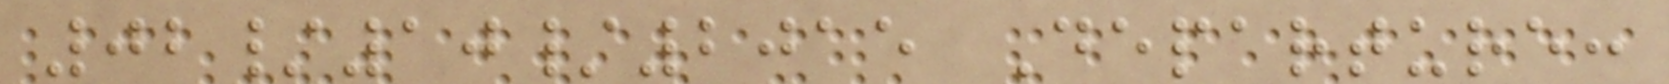02/10/2015 Departure:
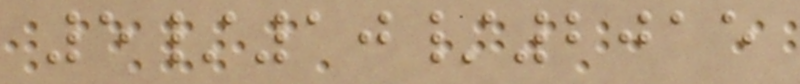5/10/2015
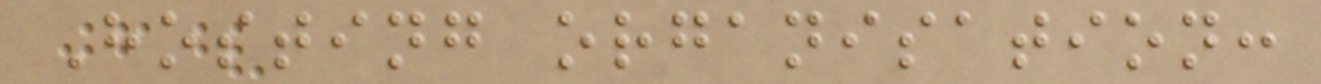Hosting organisation:
